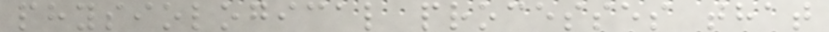physiological processes that
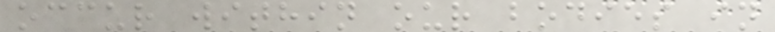occur within our bodies in
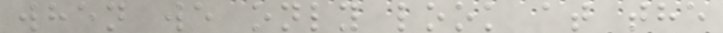when we only look at the
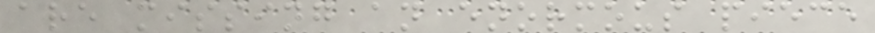are missing an enormous piece
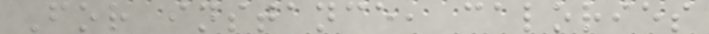For instance, calories
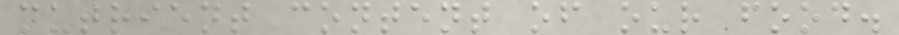nutrient content of our food.
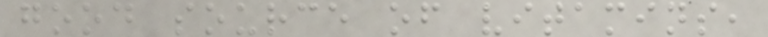good source of vitamins,
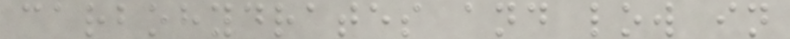carbohydrates and low in
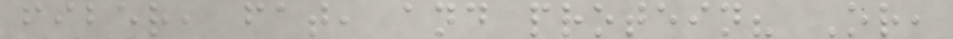fiber, fat, and protein? Or,
